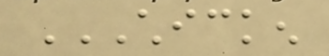CHICKEN
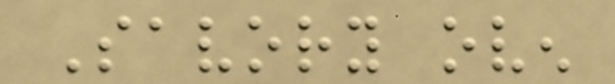Savory oven
